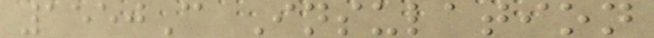1550C Insulation
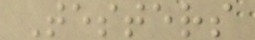Testers
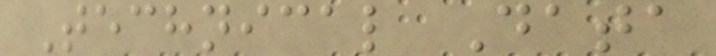Technical Data
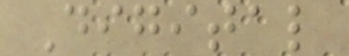Digital
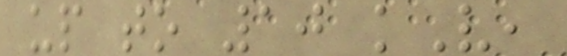up to 10 kV,
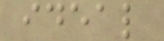ideal
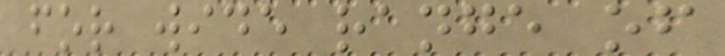for wide range of
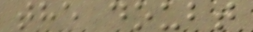the doubt
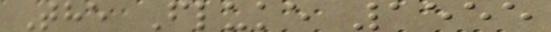The Fluke 1555
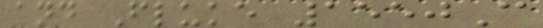and Fluke 1550C
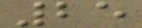25
